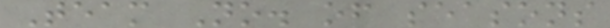Team No. of seasons
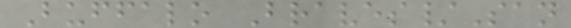Buffalo Braves/San
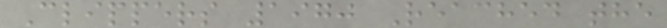Clippers 1970 Reached the
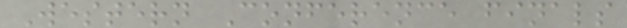Western Conference finals
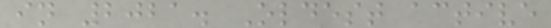in 2021. Oldest active
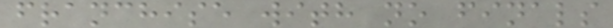franchise with no finals
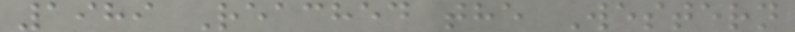1989 Reached the Western
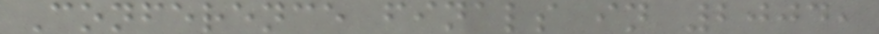Conference finals in 2004,
